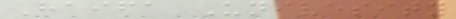Haifa Univesity
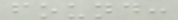found:
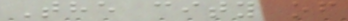The city of
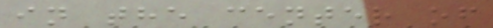in the center of
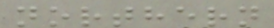northern
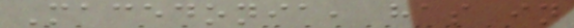Macedonia, has in
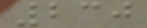230
